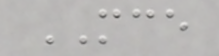MCE
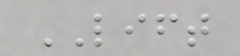LIFT
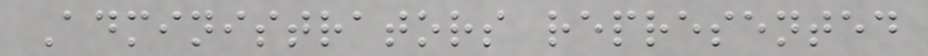Administrators represented
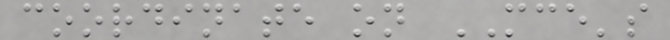coordinate on MCE's
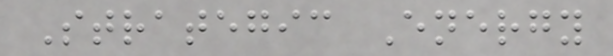Strategic Energy
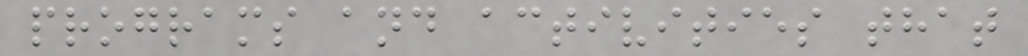programs and activities that
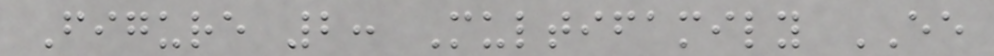Figure 2: Multifamily EE
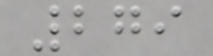279
